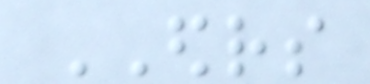EDRS
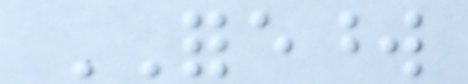FOREWORD
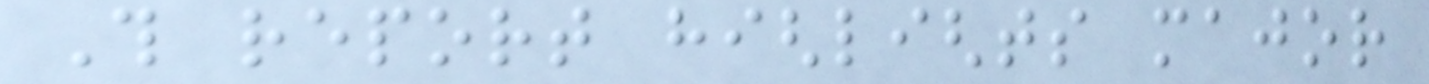This report highlights major
